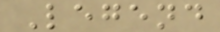Legend
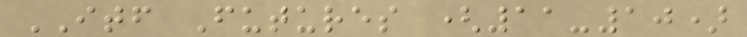ITF Futures (11-10)
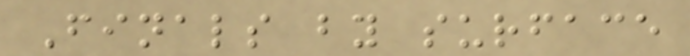Finals by surface
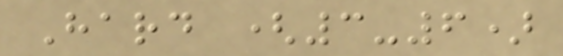Hard (3-6)
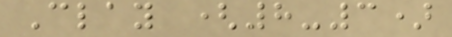Clay (8-3)
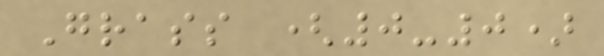Grass (0-0)
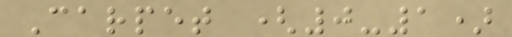Carpet (0-1)
